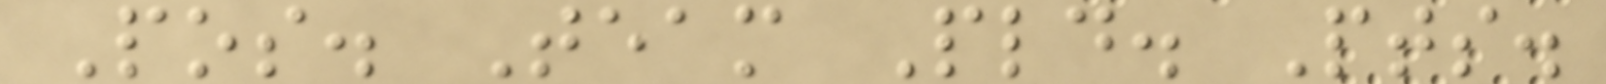Pos. Team Pld. Pts.
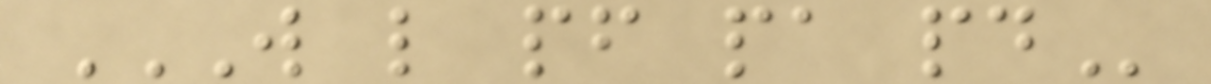W L PF PA PD
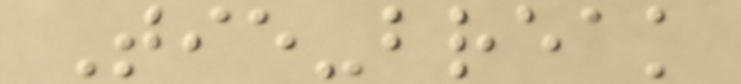Tie-break
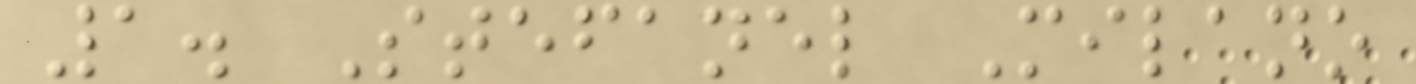1. Stefanel Milano
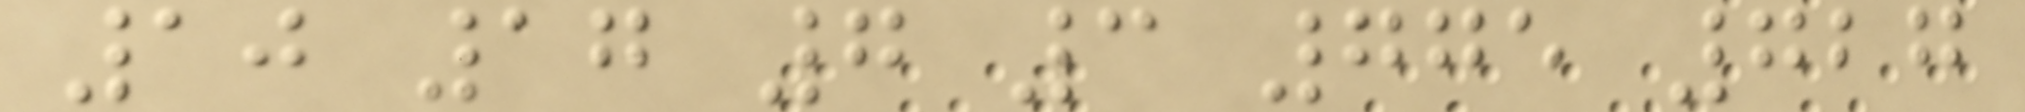10 17 7 3 775 727
